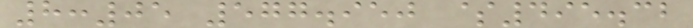8:05 577.950 $495.32
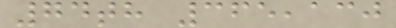74th 365,130
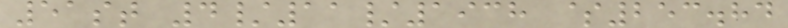51st 4/11/1938 $253.84
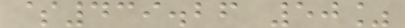$439.26 50%
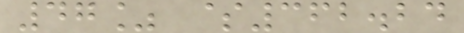47% $362.24
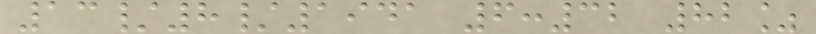13/8/1941 6:32 82%
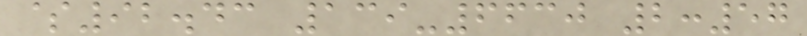$92.43 139-6630 2:57
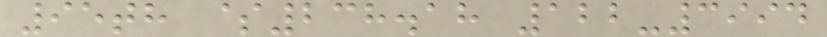95th $238.18 122-3994
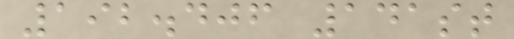192.406 141st
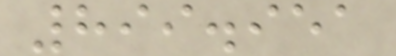899.951
